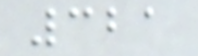321
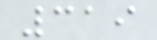319
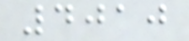4010
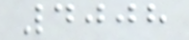4008
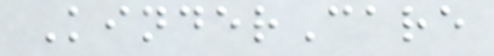KinderCare
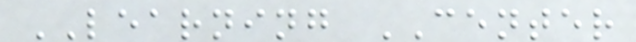LEARNING CENTER
